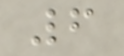6
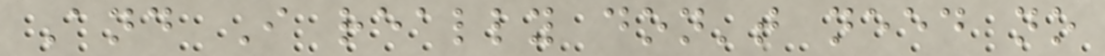And I really don't need no
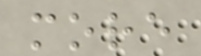more
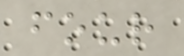four
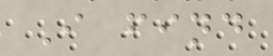I find
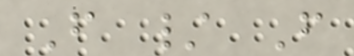F / F
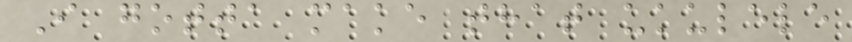I gotta make that ukulele
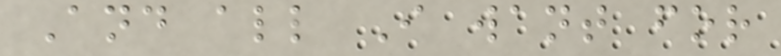And all I want for
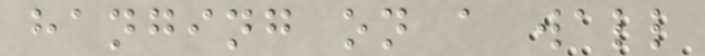hanging on a wall
